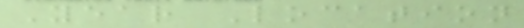Year Location
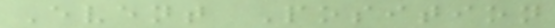Event Position
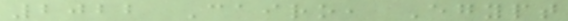2022 Cairo, Egypt
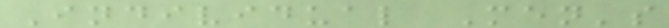Individual Men's
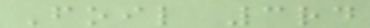Foil 3rd
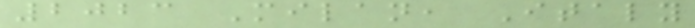2023 Milan, Italy
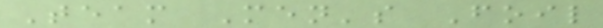Team Men's Foil
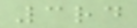3rd
